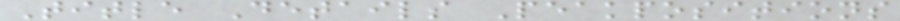Title Details Peakpositions
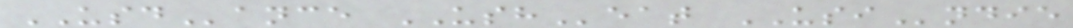USDance USHeat USIndie
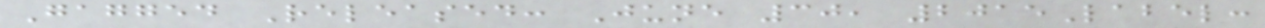Gagged Released: June 30, 2015Label:
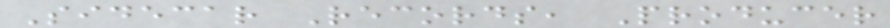Sidecar Records, Producer
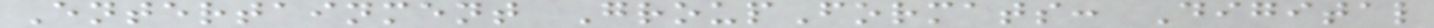Entertainment GroupFormats: Digital
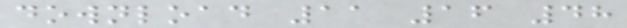download 11 16 48
